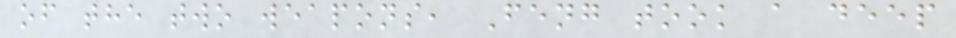of the two weapons, Feng took a deep
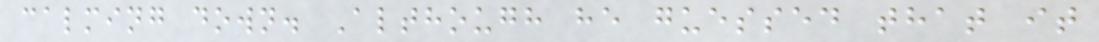calming down. Although he guessed that it
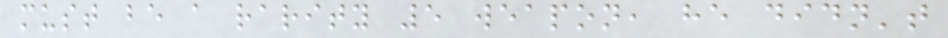must be a rarity 5 weapon, he didn't
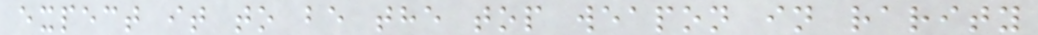expect it to be the top weapon in rarity
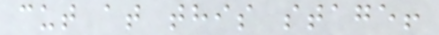cut at this stage!
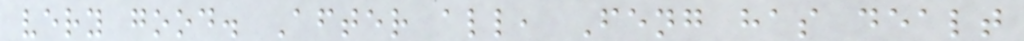very good. After all, Feng has dealt
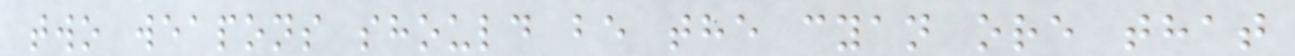two weapons should be the cyan ore that
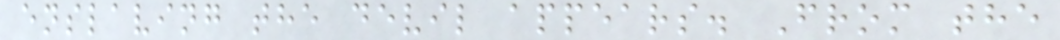enslaving the devil appears. From the
